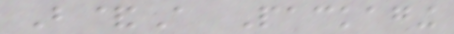B&A Packaging
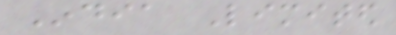India Limited
